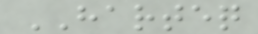HARTEQ
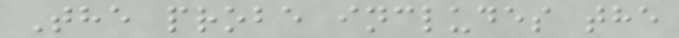The probe includes the
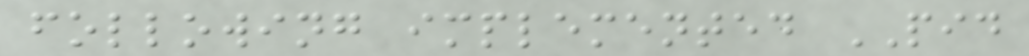following implemented PID
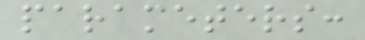parameters:
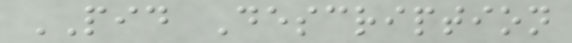PID Description
